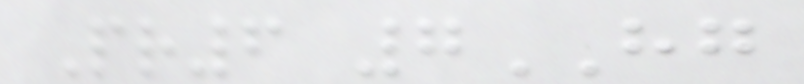Pr6 7HG
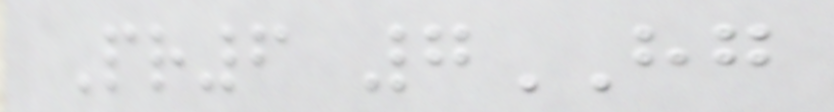Pr6 7HG
